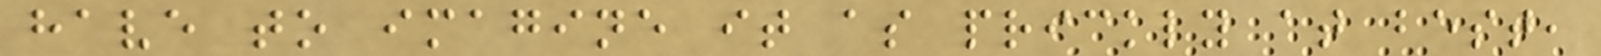have to imagine it as prickly at best,
